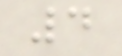4
